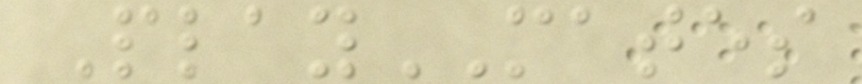PlayMATES
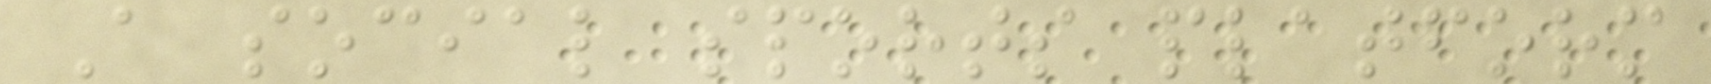A social sports platform
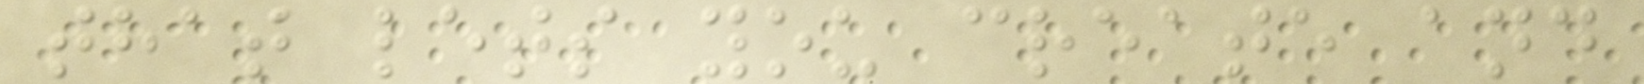that lets you create and
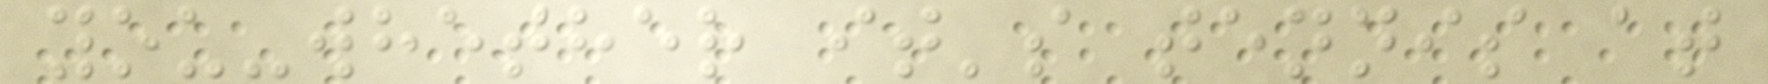you-whether it's tennis at
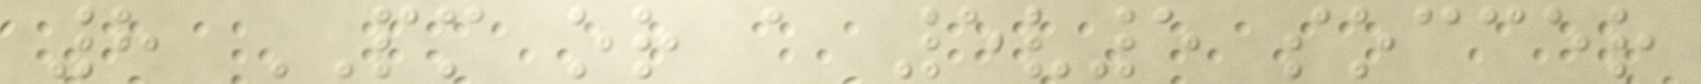8 PM or a 5v5 soccer
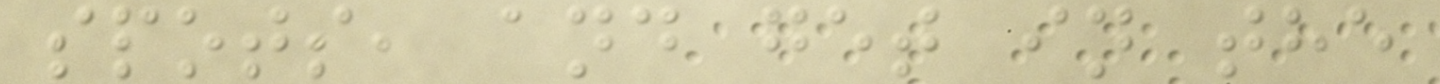spots, and get in the
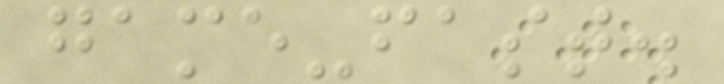game-fast.
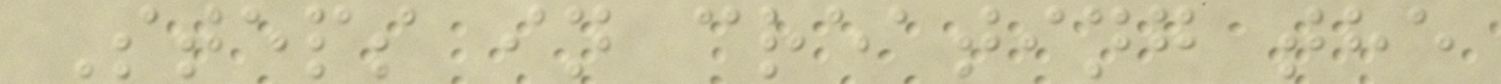Steps in creating the
